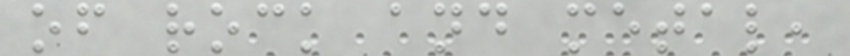of rock and metal,
